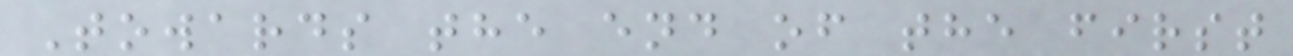Towards the end of the first
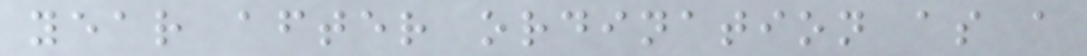year after ordination as a
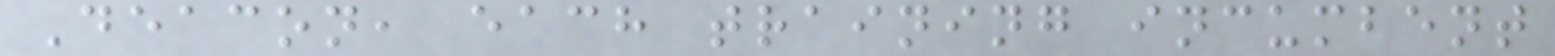Deacon, each training incumbent
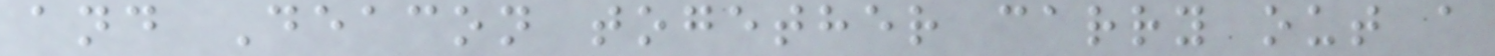and Deacon together carry out a
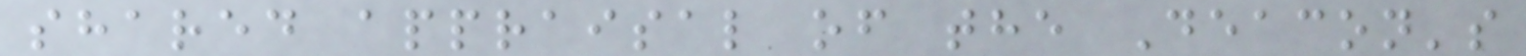shared appraisal of the Deacon's
